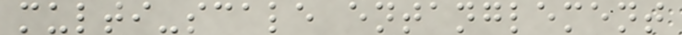multi-scale entanglement
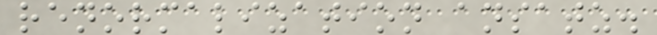renormalization ansatz.
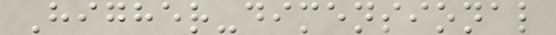Higher-dimensional
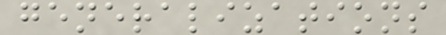generalizations
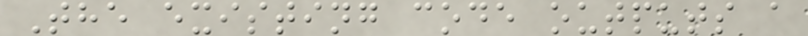The existing code outputs a
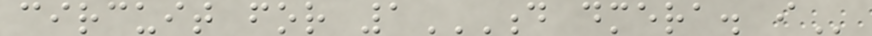circuit for 1D DMERA. I
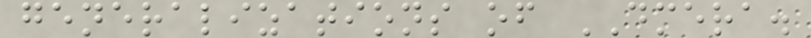generalizations of DMERA.
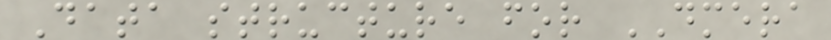Data structure for DMERA
